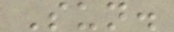Sun.
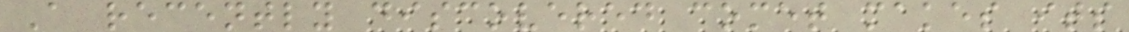A recently discovered comet makes its
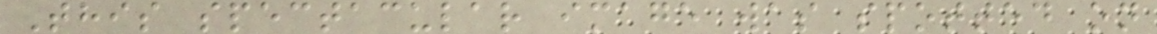This spectacular image was spotted on
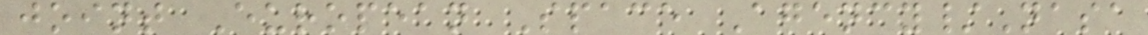joint European Space Agency/Nasa
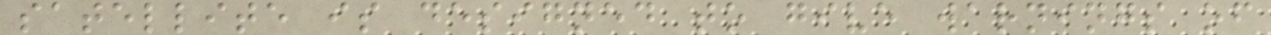satellite is designed to give warnings of
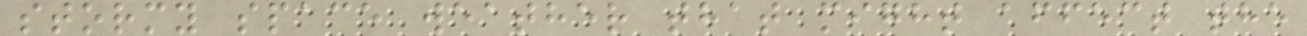stormy space weather that might affect the
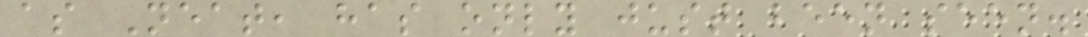as Neat, has only just been seen.
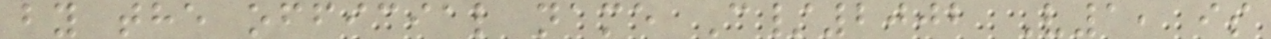by the official name C/2002 V1, is
